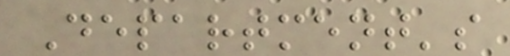Department's
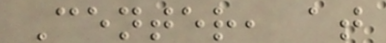Center, at
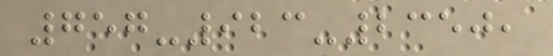757-923-2350,
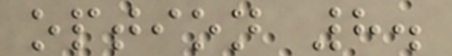option 8.
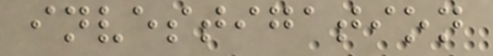investigation
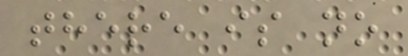there is no
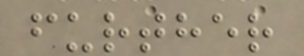further
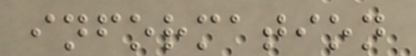information
